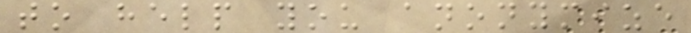to help you anonymize
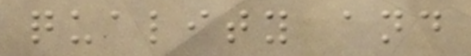quality and
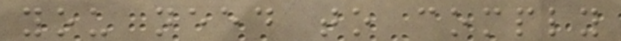you need to comply
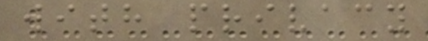with privacy
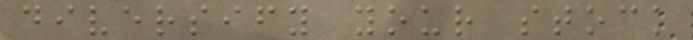diversify your stock
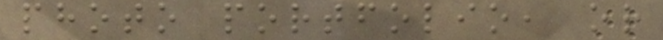photo portfolio, or
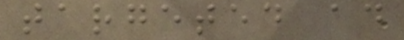targeted ad
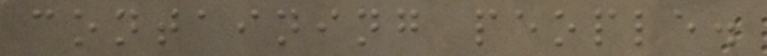containing people.
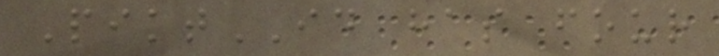PiktID has four
